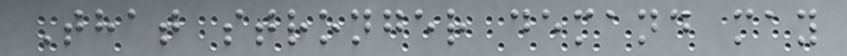That stronger demand may
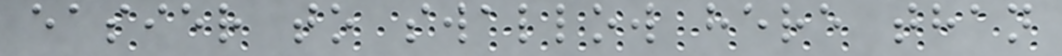easier to swallow here than
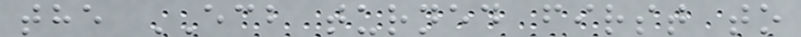the ECB turned first to
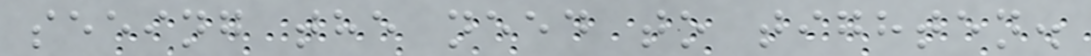seeing the need to tighten.
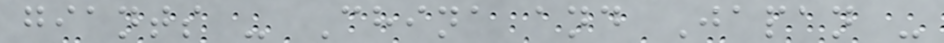giants - China and Japan -
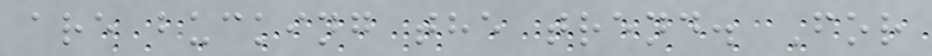are bucking the trend. For
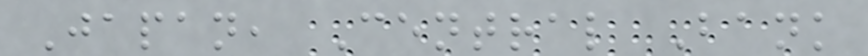Japan, Central Bank
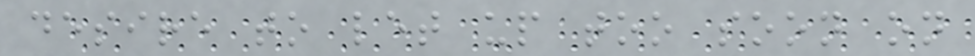desire to let up too soon on
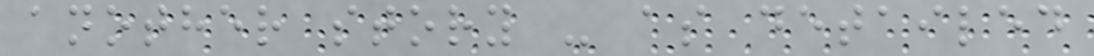another story - as detailed
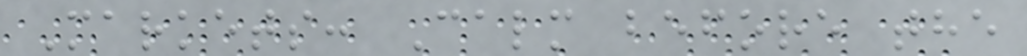Markets: Calm before the
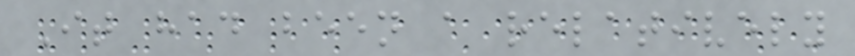It had been a relatively
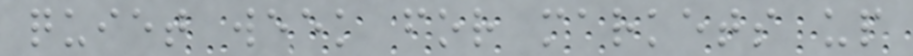quiet week for markets up
